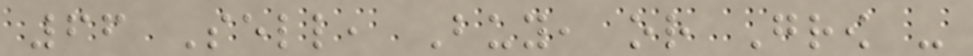66 Sell, Buy, or Grow -
